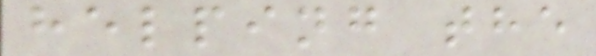helping the
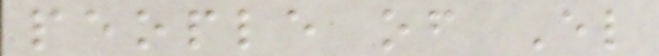people of El
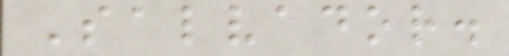Salvador.
